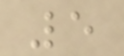5
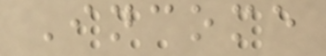Income
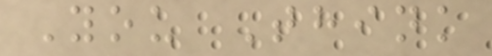You Think
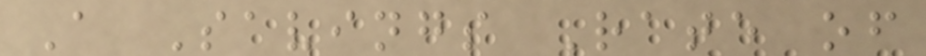A Savings Rate of
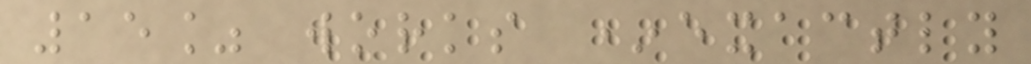15% works *exactly
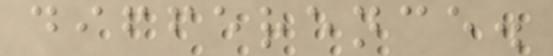difference.
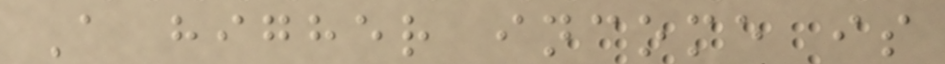A higher income is
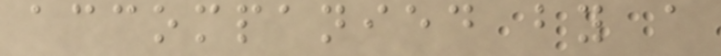accompanied by a
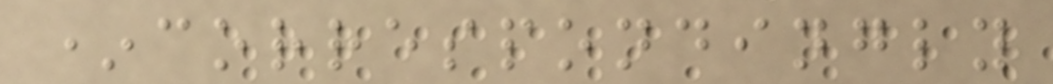*correspondingly
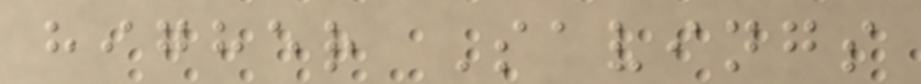higher Savings
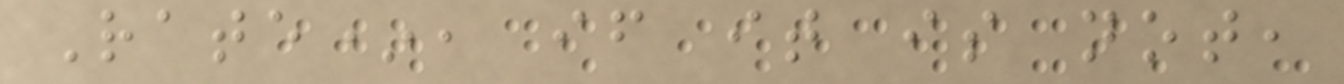Rate*, if it is not,
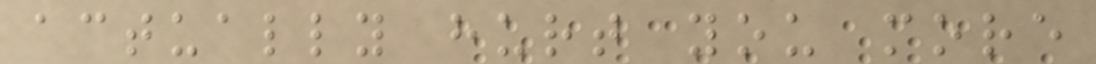actually hurt you more
